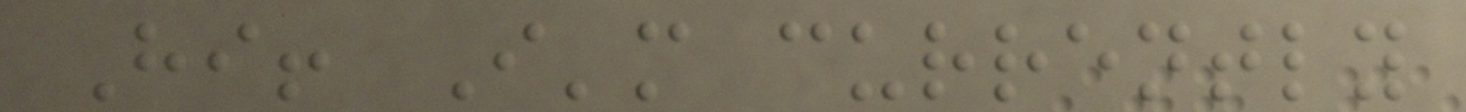Hi! I'm currently
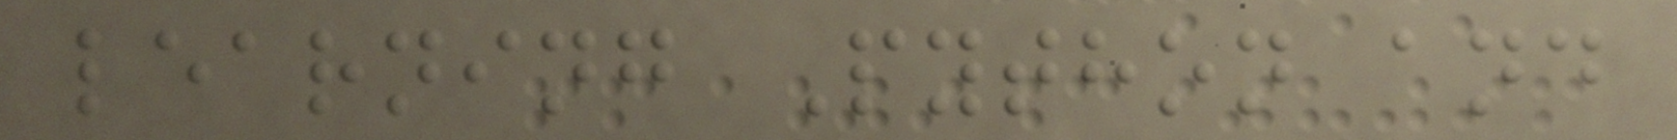learning Python and
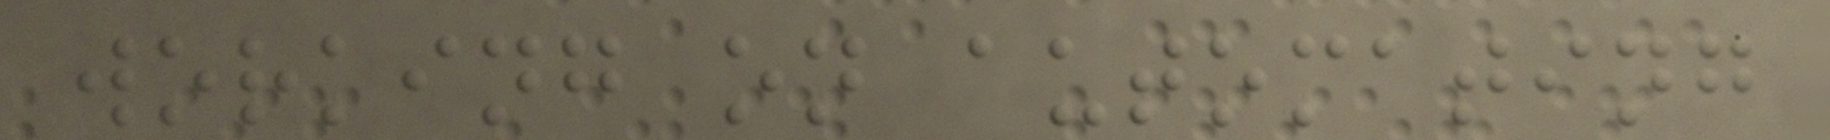working on automating
